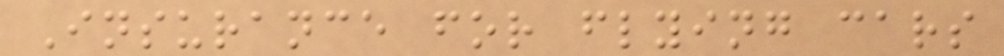Insurance for flying cars
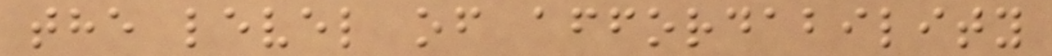the level of affordability
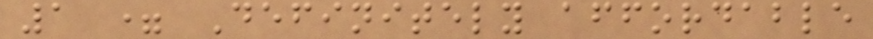1 = Definitely affordable
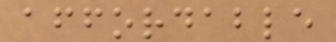affordable
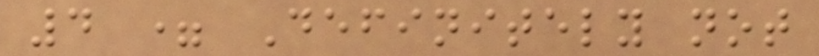4 = Definitely not
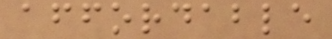affordable
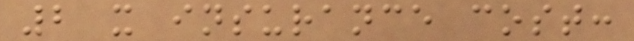2 x insurance cost:
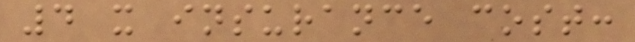4 x insurance cost:
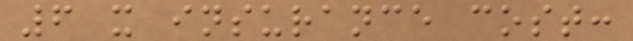6 x insurance cost:
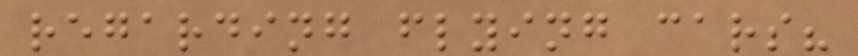regarding flying cars?
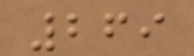269
